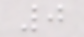0
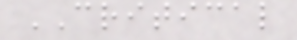CRITICAL
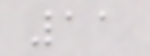11
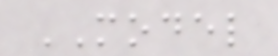MODEL
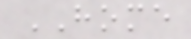HOME
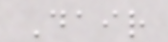Dair
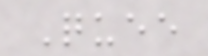Quee
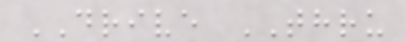DRIVE THRU
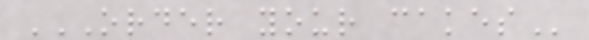ORDER YOUR CAKES
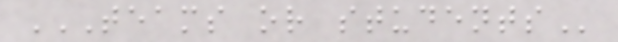TEAMS OR STUDENTS
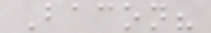Bacon?
